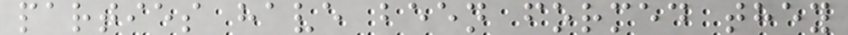parties have been formed they
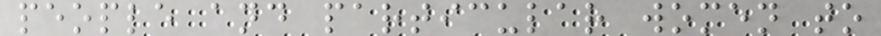people and particular women to
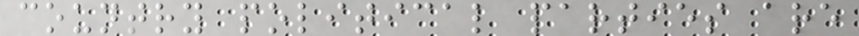country political parties are
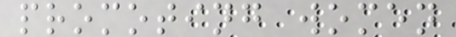promoting women
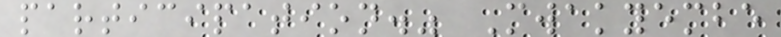participation." Mwakyembe
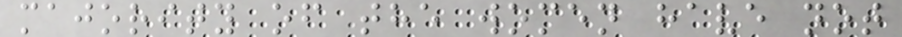majority of the women have not
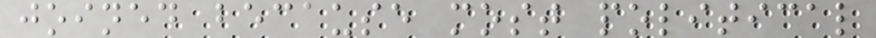joined because most political
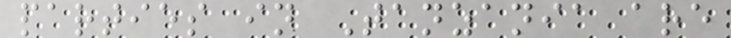parties in Tanzania are
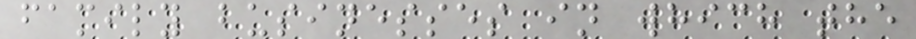family businesses in which the
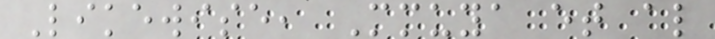Likewise, Mmuya et al
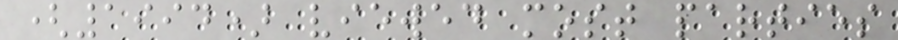(1994) viewed most parties
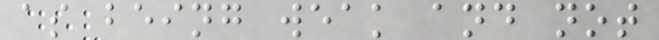as being weak and not
